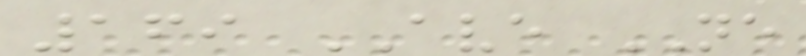169 AVE NE
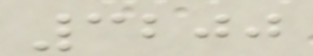3200
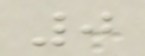0
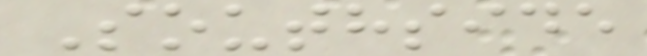Southside
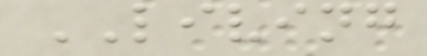LIVING
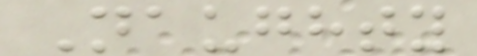Naughty
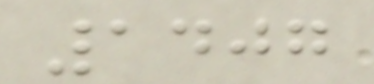1407
